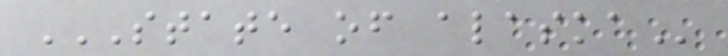STATE OF ALASKA
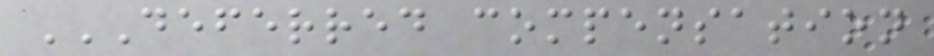DEFERRED COMPENSATION
